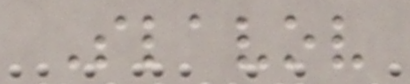Slavov
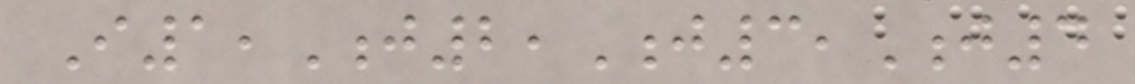I1,J2,J3,J4
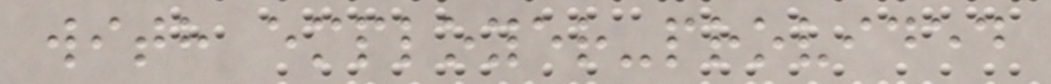with employer-provided
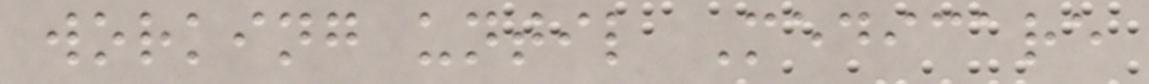working until Medicare
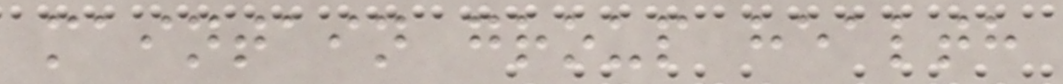maintain group health
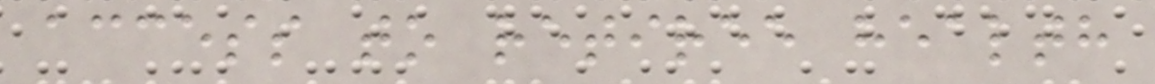access to retiree health
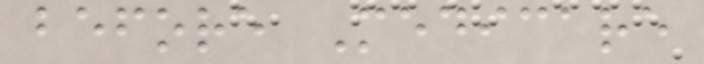before Medicare
